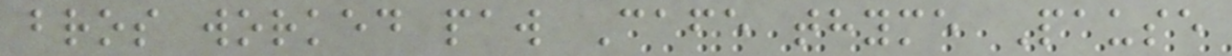bros worked paw Cafe thyme Pause
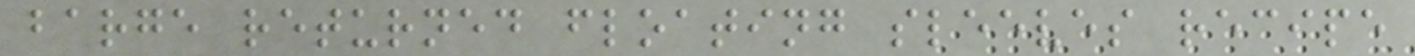barge returned floating sleeves recipe
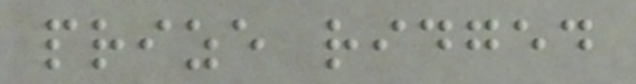prize ridged
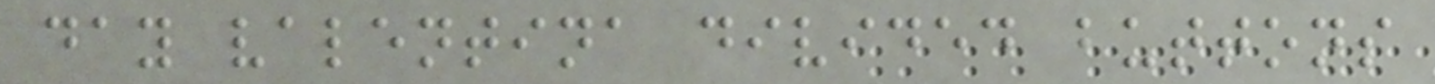day valentina divided buttons
